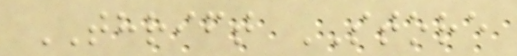THRIFT STORE
